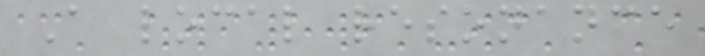A local resonance
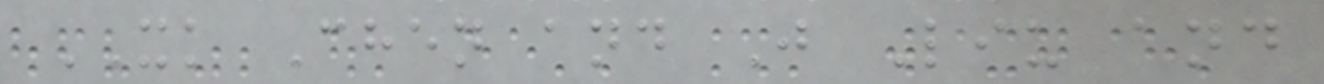XK Chen and J Liu and
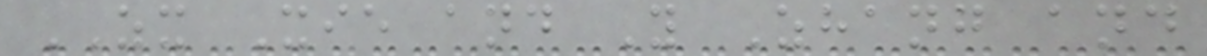ZX Xie and Y Zhang and
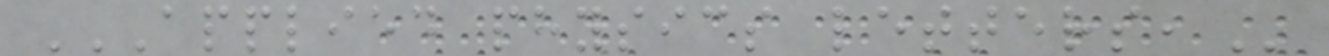APPLIED PHYSICS LETTERS,
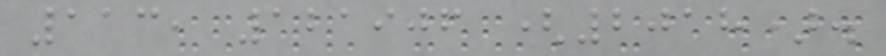113, 121906 (2018).
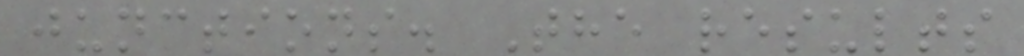junctions. The results
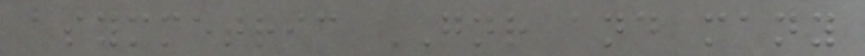asymmetric GNR and many
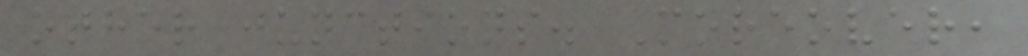other junctions. Moreover,
